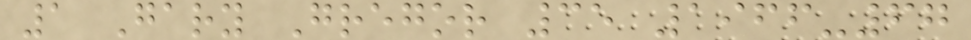1 Gary Gregor 35 1966-67
